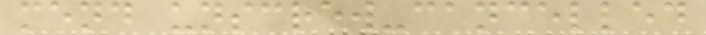mend unscrew-cancelled
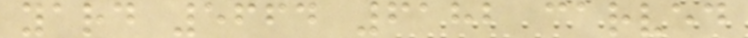yard 5664 6182 carved
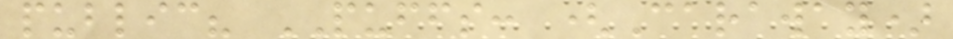public? PUFFS: (Caraway)
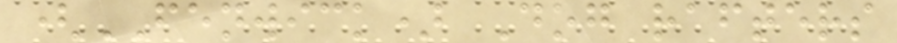(FENWICK) Dog rafters
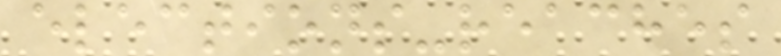elections-reaches
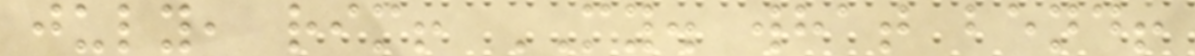july, rim! MY. what bend!
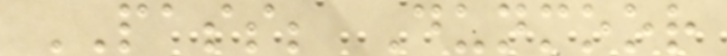PASS; Dunmoor
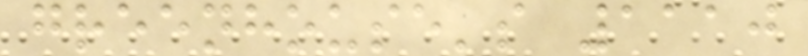greenhouse's 1110
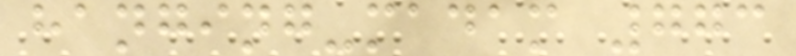hanging-madam 773
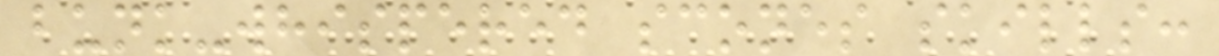bunk-whispered scones skills:
